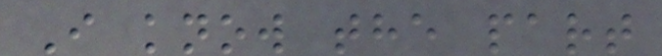I know the part
